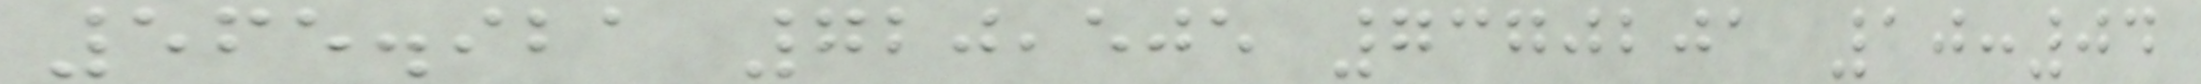565.921 720,505 7370201 10:04
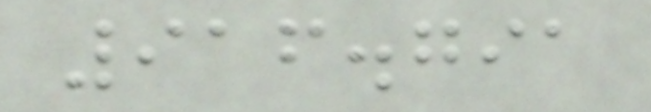916.791
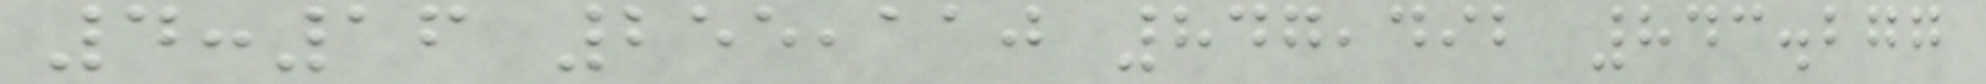4:16 255,110 847,492 843.277
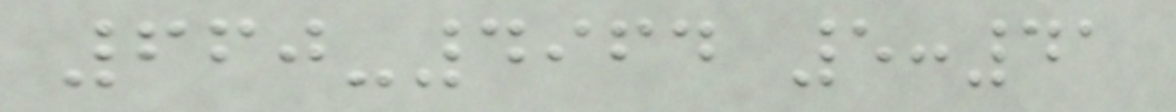660-4964 5:41
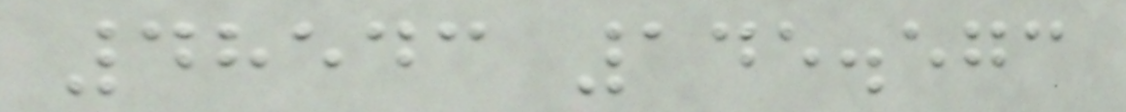48543 145.573
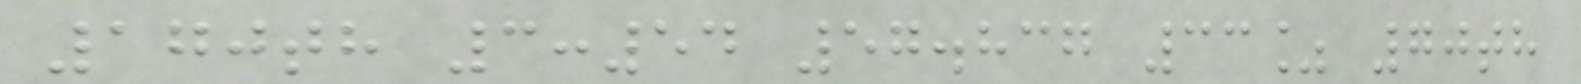170th 3:54 57.837 33% 70th
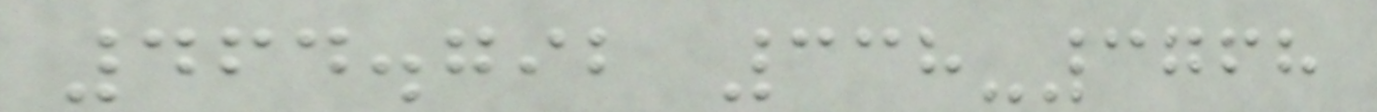464.792 338-3768
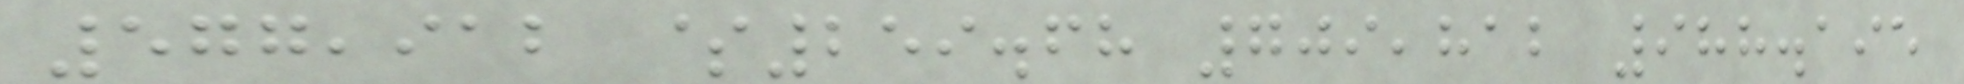577,912 $259.68 709,812 988.195
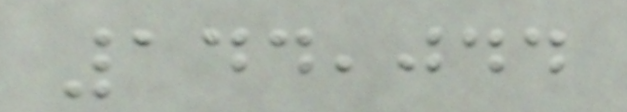144,044
